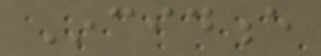Incidence
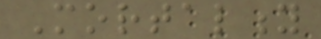Mortality
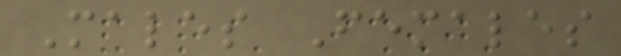Males Females
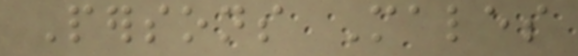Persons Males
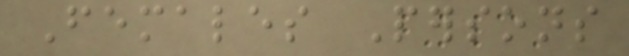Females Persons
